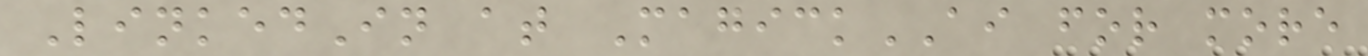LinkedIn at MagickAI for more
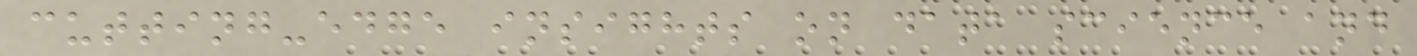cutting-edge insights on data science and
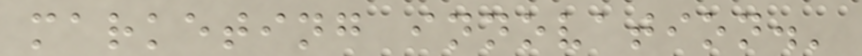marketing innovation.'
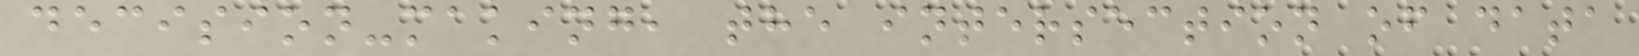decision-making, the intersection of data
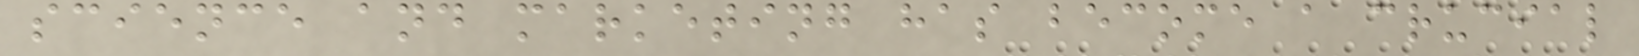science and marketing has become a crucial
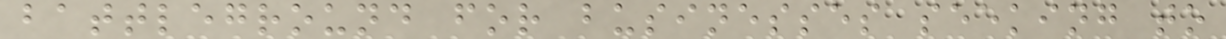battleground for businesses seeking to
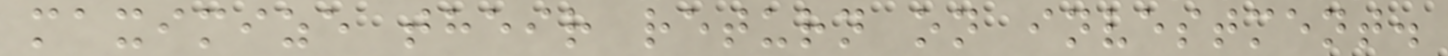maximize their return on investment.
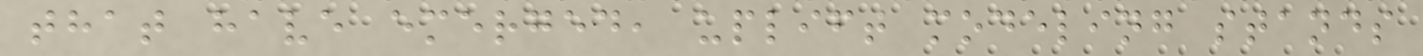that have emerged, uplift modeling stands
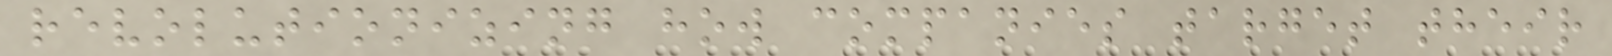revolutionizing how companies target their
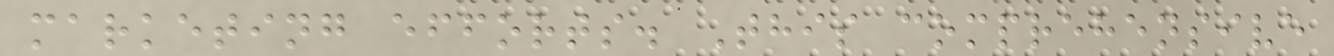marketing efforts. This comprehensive
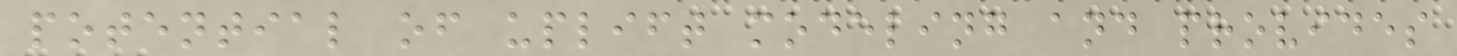potential of uplift modeling and provides
